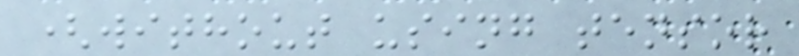(without using tensor
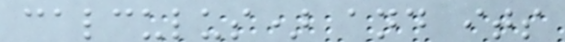calculus) and its
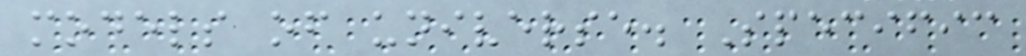models of universe. Specific
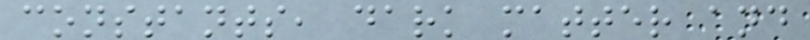constants, dark matter and
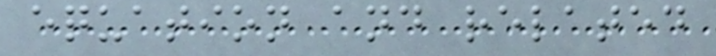equation and related
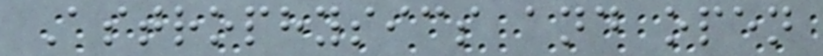Astrophysics and open
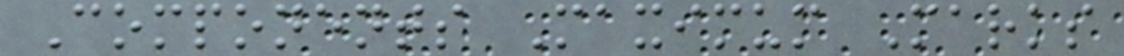Components Maximum Marks
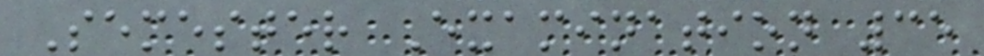Semester Examination 35
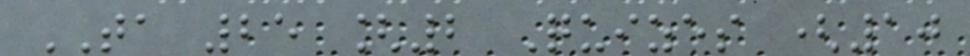TA 25 [2 Quizes (10
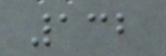132
